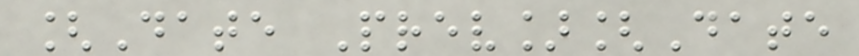[Date Prev][Date
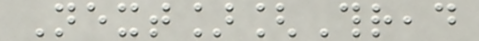Next][Thread
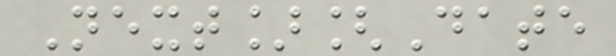Next][Date
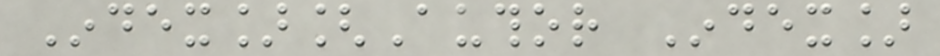Index][Author Index]
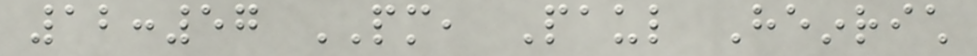12:57 PM, Paul Heinrich
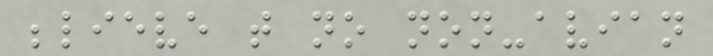believe that no non-avian
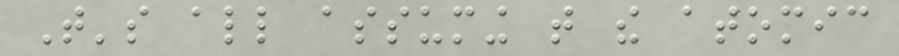That's all assuming that the atomic
